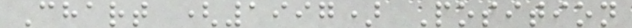Chart (1997) Position
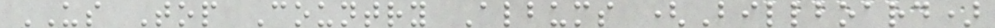US Top Country Albums (Billboard)
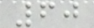60
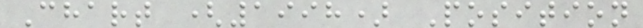Chart (1998) Position
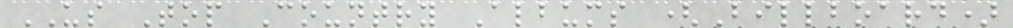US Top Country Albums (Billboard)
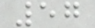57
